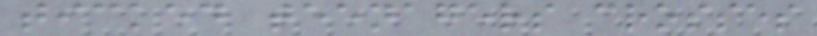ticked teenagers crosses
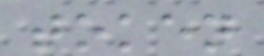token
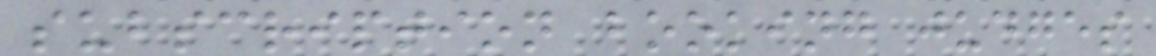subscription booking judges
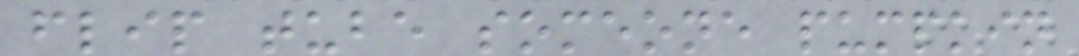flip tube someone pumpkin
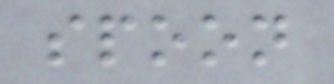spoon
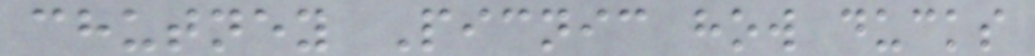chutney Picnic how ducks
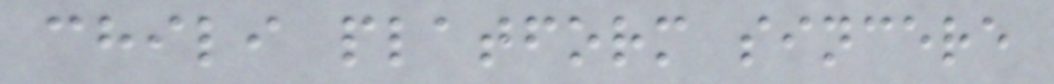chili platform sincere
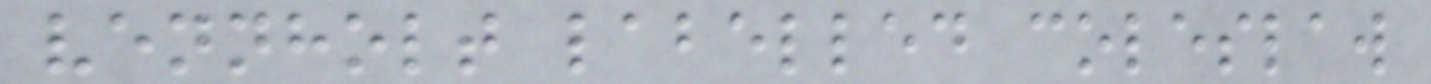vennholt labelled coleslaw
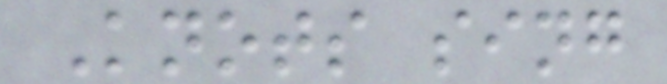Knots sing
